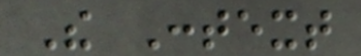The Context
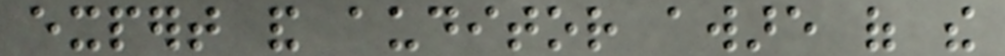expert and auditor aware of the
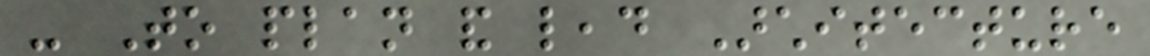- To plan and lead Architecture
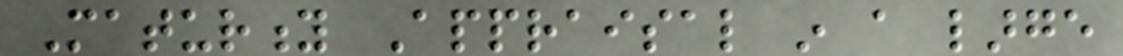Maturity Appraisal in a large
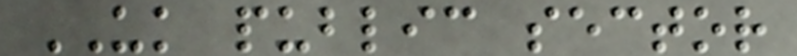UK public sector
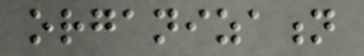organization
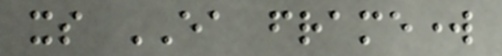its EA framework
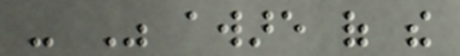- Was aware of the
